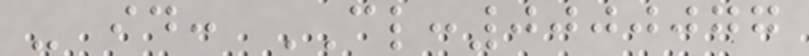- id: CL:0000077
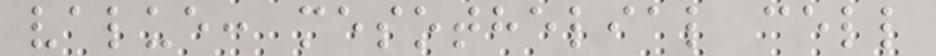value: mesothelial cell
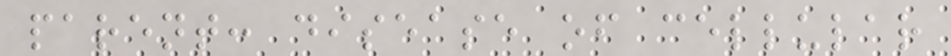parent: disease of cellular
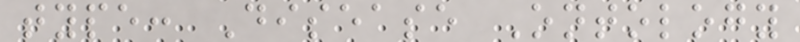type: Disease Ontology
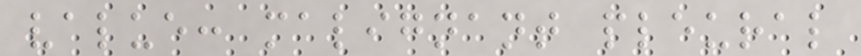value: malignant pleural
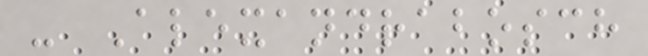- Alexandrabosch
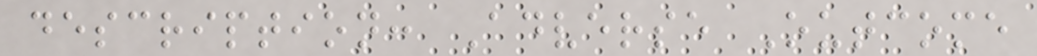description: Adverse Outcome
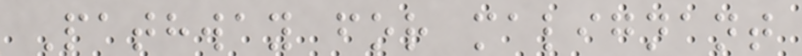Pathway for malignant
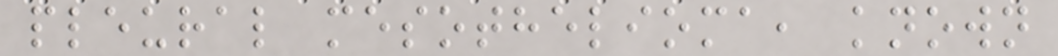pleural mesothelioma, known
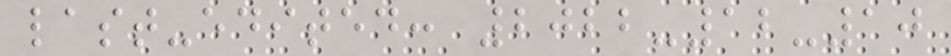last-edited: 2022-12-10
